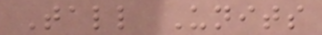Tall Units
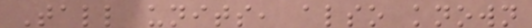Tall units, also known
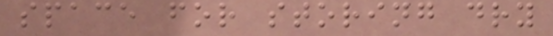space for storing dry
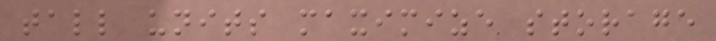tall units maximize storage
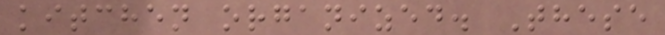kitchen organized. These
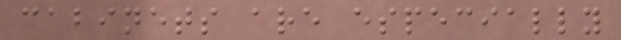cabinets are especially
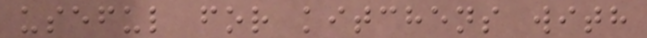useful for kitchens with
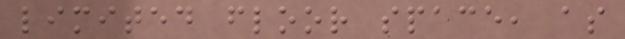limited floor space, as
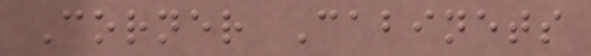Corner Cabinets
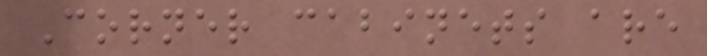Corner cabinets are
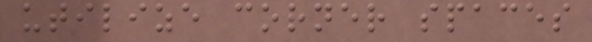utilize corner spaces
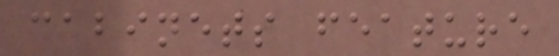cabinets feature
